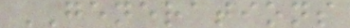GENERATIONS
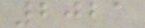2021
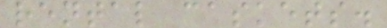rental caskets.
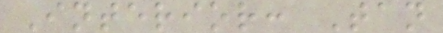Interior: Tan
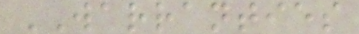WARRANTIES
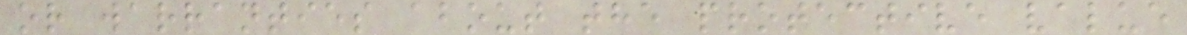or warranties about the protective value
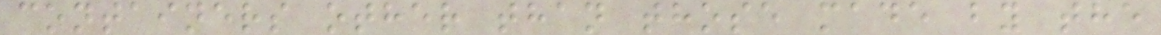containers other than those made by the
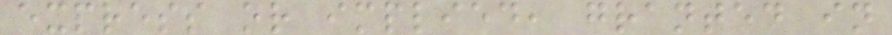express or implied, granted in
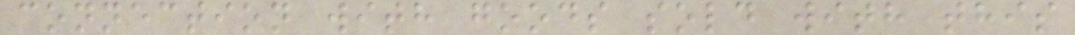connection with goods sold with this
